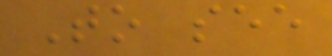To see
